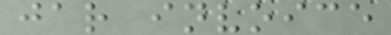jar invoice
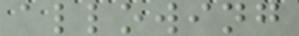allowing
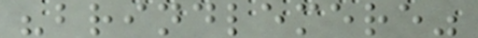"brindlemere"
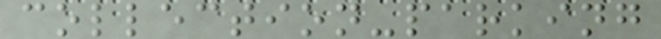collection-parking
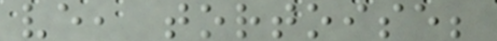ve, tortoise;
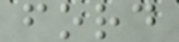ford
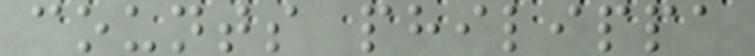counts philippa
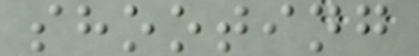shooting
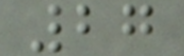27
